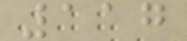117
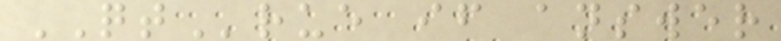QTrue if answer
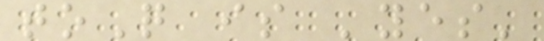toQ is 'yes'
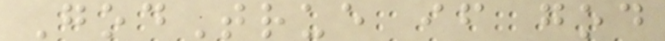GodTrue if god
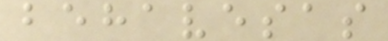behavesas
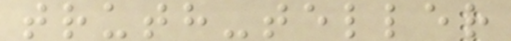truth-teller
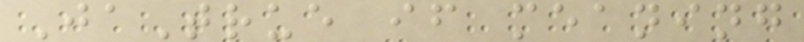JaTrue if meaning
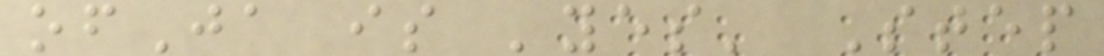ofJa is 'yes' Step
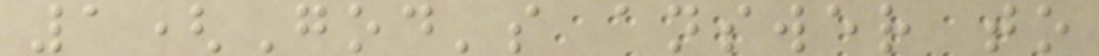1(God's answer to
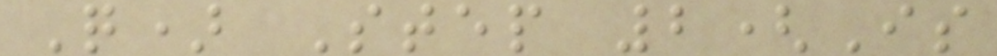Q) Step 2(Is
